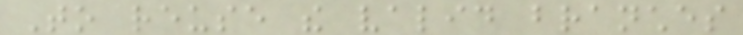To reuse the valid branches
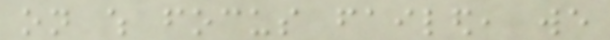on which focus failed, we
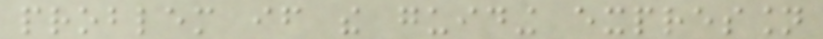problem if the guiding expression
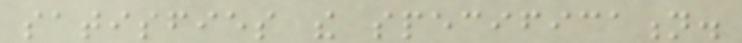satisfies the specification.
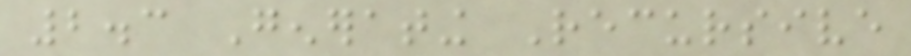2.3 Generating Recursive
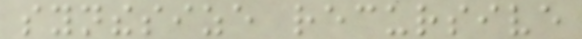synthesize recursive
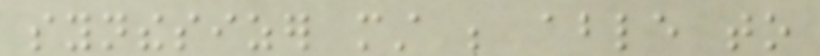synthesizer must be able to
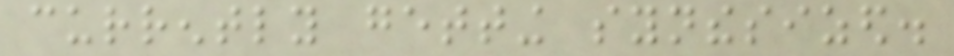currently getting synthesized.
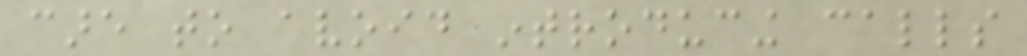care to avoid introducing calls
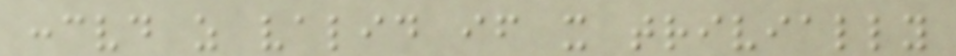conceived as valid if it trivially
